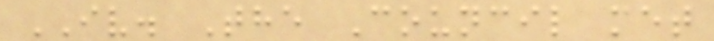IV. The Council met
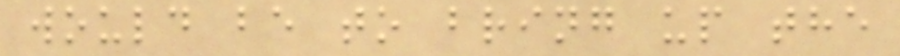would be to bring up the
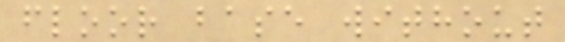floor base without
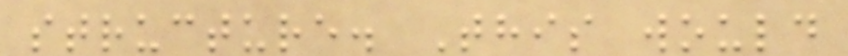structure. This would
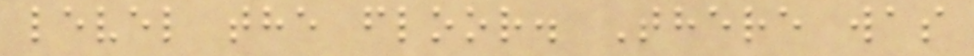level the floor. There was
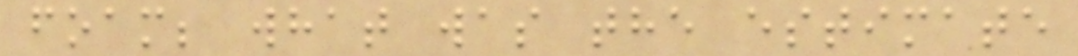foam; what was the estimate
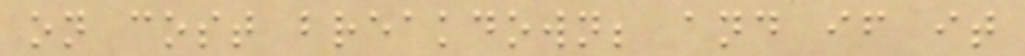on cost breakdown; and if it
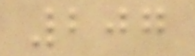207
